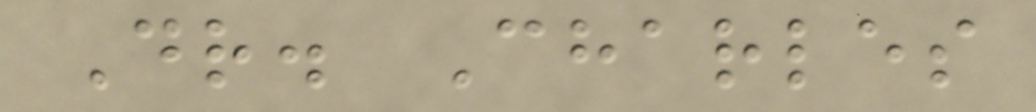Dr. Charles
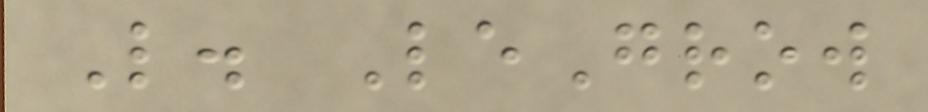L. LeGrow
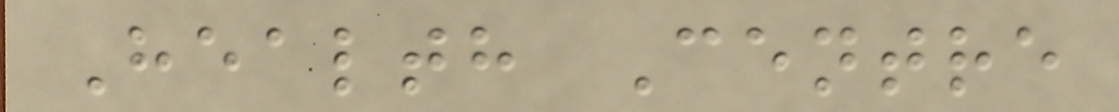Health Centre
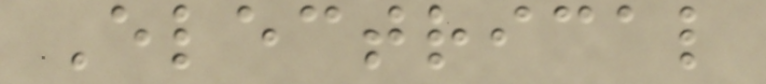Electrical
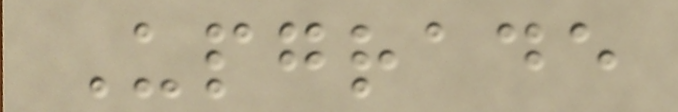Upgrade
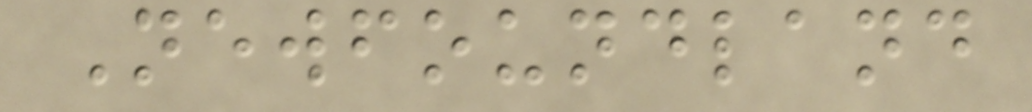Newfoundland
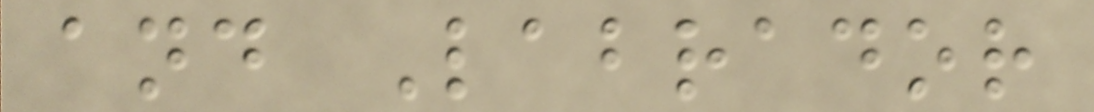and Labrador
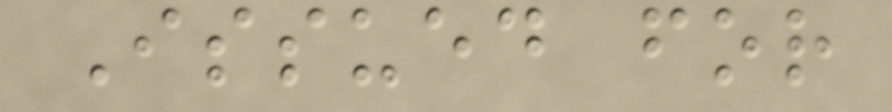Issued for
